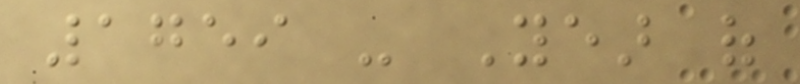1759 - Year of
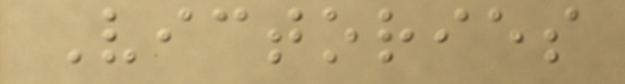Victories
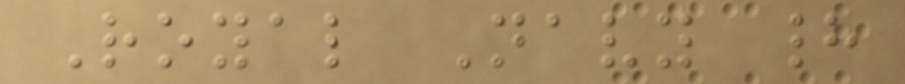Royal Navy had
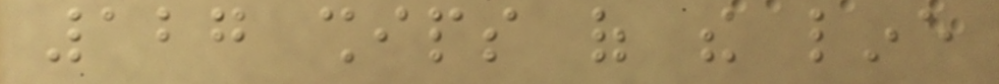127 ships of the line
